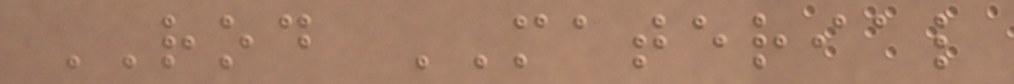ROD MATERIAL
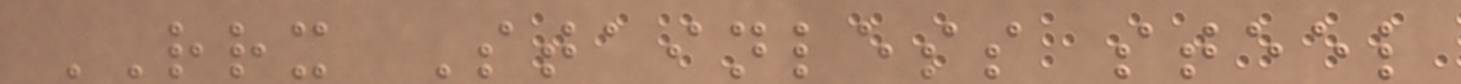RRX Stainless steel
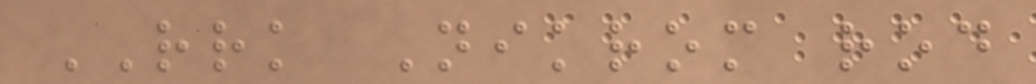RRK Nikrom rod
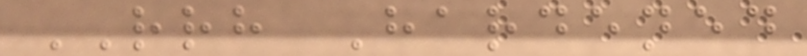RRH Hardened
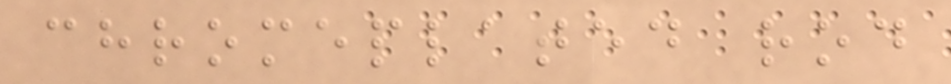chromeplated rod
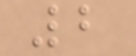2
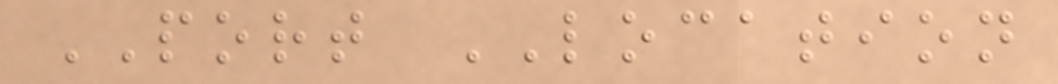PORT LOCATION
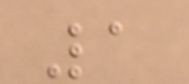1
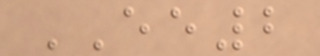EE2
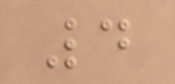4
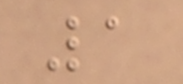1
